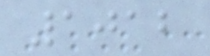1012
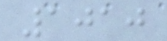1010
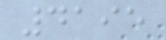4195
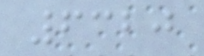6320
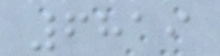6819
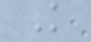K
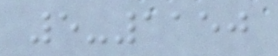5-1150
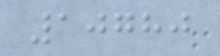10780
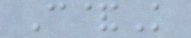C&K
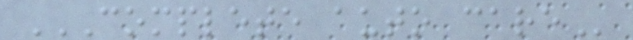COMPLETE AUTO CARE
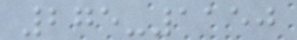275-1150
